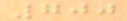700
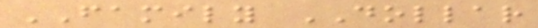FAMILY DOLLAR
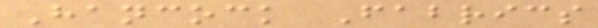Hancock Fabrics
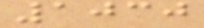1030
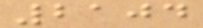2104
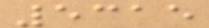5315
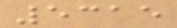5315
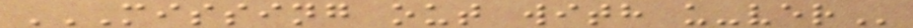MISSING OUT WITH U-VER
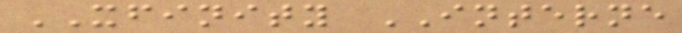XFINITY INTERNE
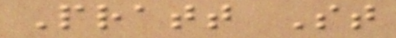Pratt St
